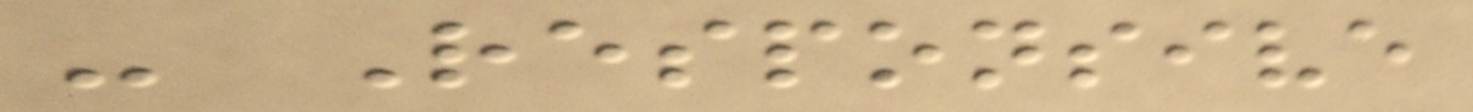- Responsive
